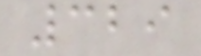329
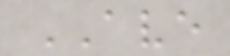AVE
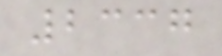2337
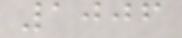1006
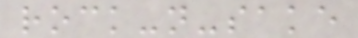rock-n-sake
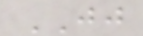JJ
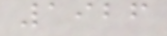1926
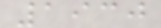1930
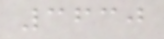3630
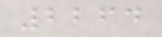2264
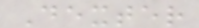Dexter
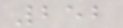252
